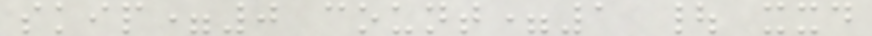skip=0 count=1 | xxd
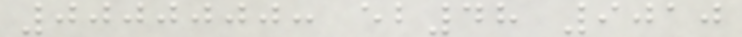0000000: eb48 9010
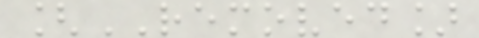[REMOVED]
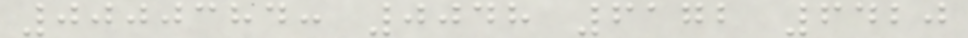0000384: 0048 6172 6420
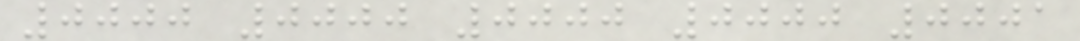0000 0000 0000 0000 0001
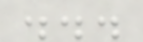...
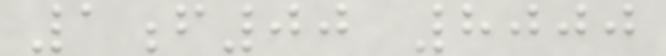1f00 8000
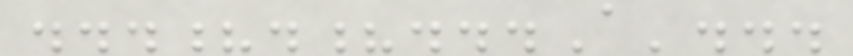...?.?...A'...
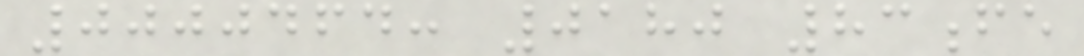0000464: 0180 83fe
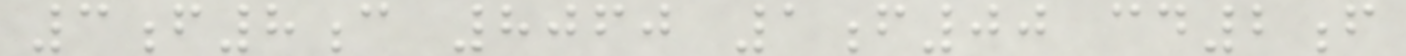3f8c 8060 1f00 cd2f
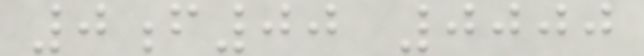0f00 0000
